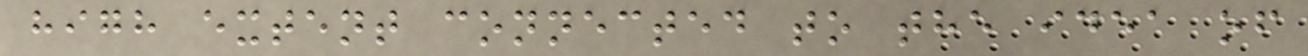high extent connected to the idea of
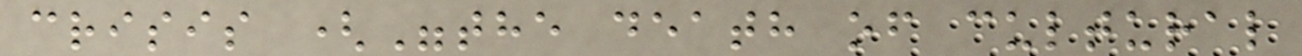crisis ("the death of cultural
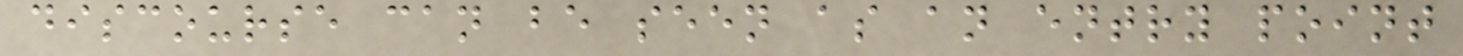discourse can be seen as an entry point
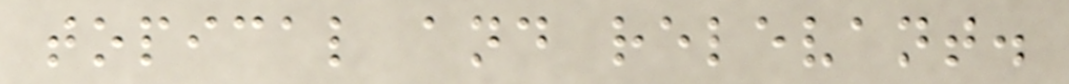topical and relevant.
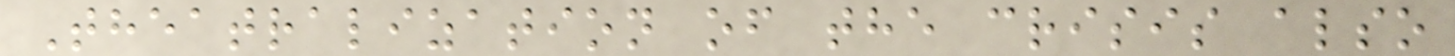Theatralization of the crisis also
